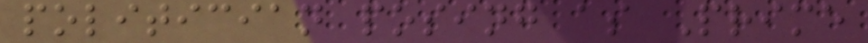politician posing as Prime
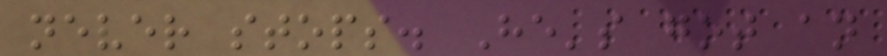never stops. He's got an
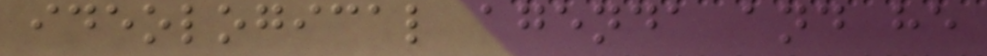ideological agenda and he
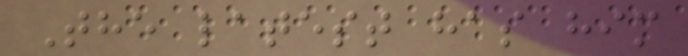The latest has him
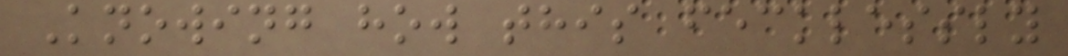Knowing how this fecklessly
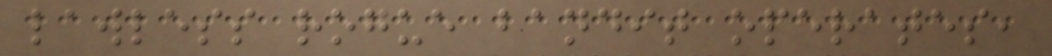lawless rogue bandit operates,
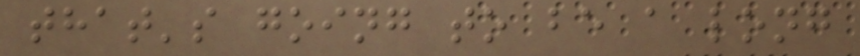that's going to be a long
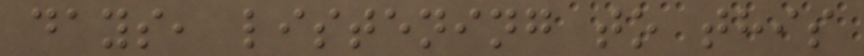days, listening to this
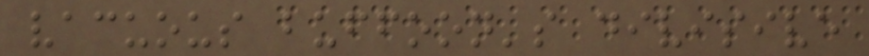vacuous buffoon's divisive
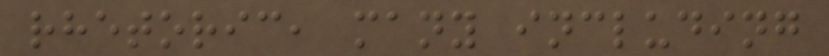rhetoric, many including
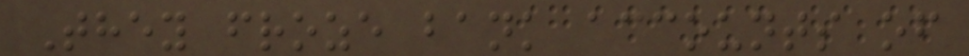They froze bank accounts of
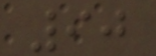90
